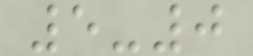5-0
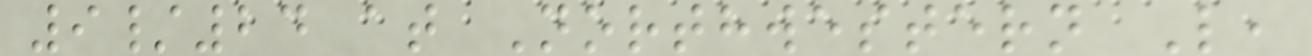9/24 at Northwestern L,
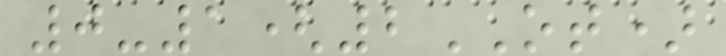0-1(2OT)
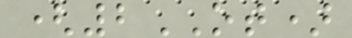(2OT)
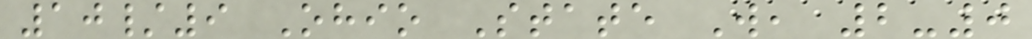10/9 Ohio State W, 2-0
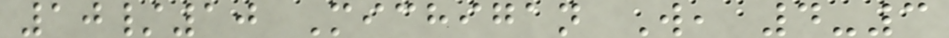10/10 Michigan W, 4-3
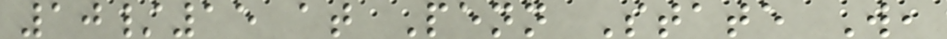10/15 at Penn State W,
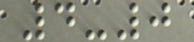4-0
